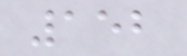152
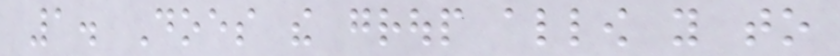1. Does the group allow you to
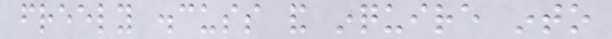freely discuss and inquire into
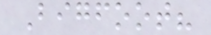Bigfoot?
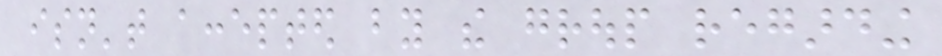isn't accepted by the group regarding
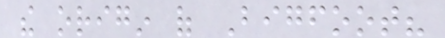the origin of Bigfoot?
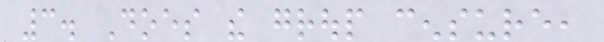3. Does the group censure,
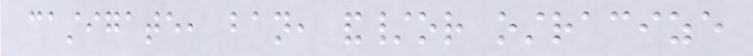castigate, ban, and/or ostracize
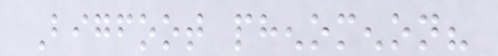Bigfoot phenomenon?
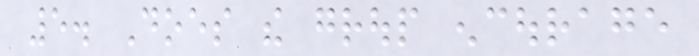5. Does the group encourage
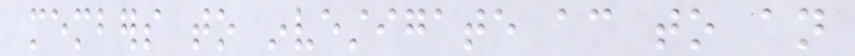members to investigate according to an
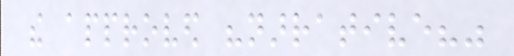the approved "narrative?"
